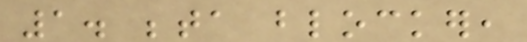1. beta blocker,
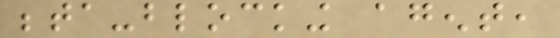beta-blocking agent,
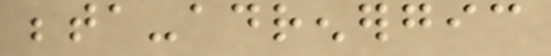beta-adrenergic
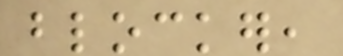blocker,
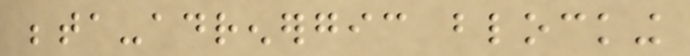beta-adrenergic blocking
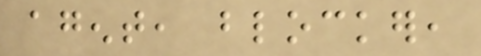agent, blocker,
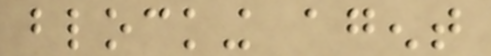blocking agent
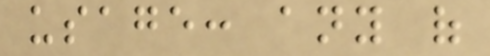usage: any of
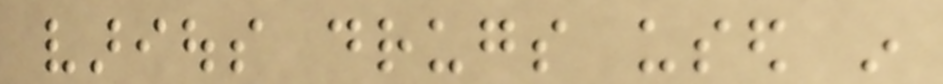various drugs used in
